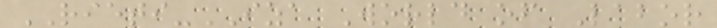RIETI-IZA World of Labor
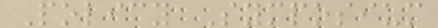Policy Symposium
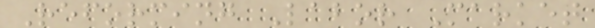Reforming Labor Market
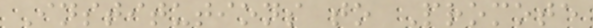Institutions to Promote
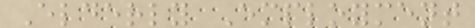Elderly Employment
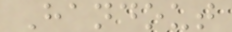Handout
